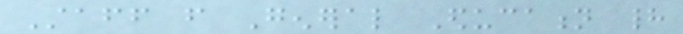Staff from General Education had
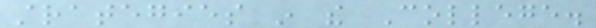strategies in the College.
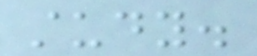study.
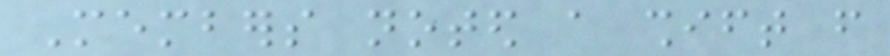Members noted a shift from
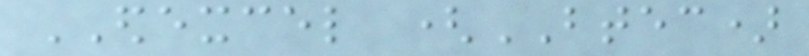EDEXCEL (BTEC)
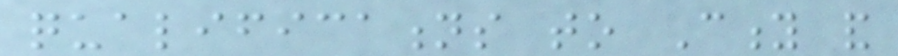qualifications to City and
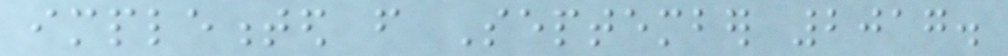implemented from September 2017.
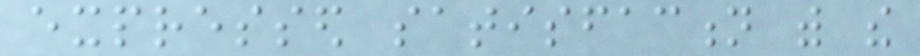expressed satisfaction with the
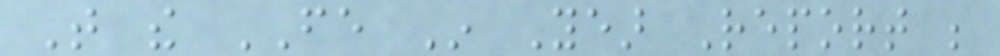That the FE In Year Report be
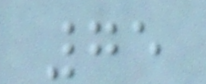75
